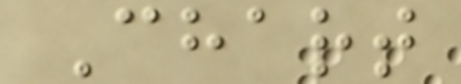Chart
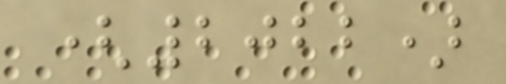(2022)
